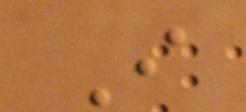I
